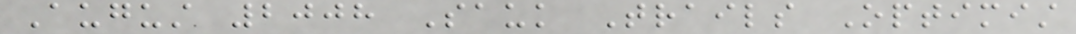August 2008 Sauk Trails Optimist
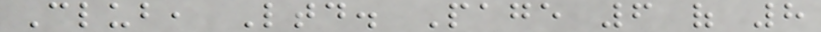Club, Ltd. Page 6 of 8
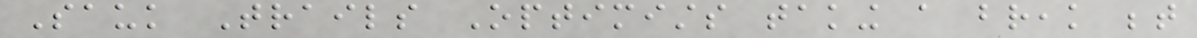Sauk Trails Optimists taking a break between
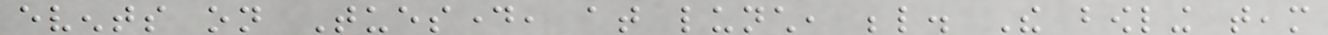events on Tuesday, at lunch, below. The bowling team
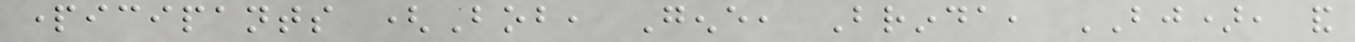participants (Bob, Gene, Brinda, BJ), and
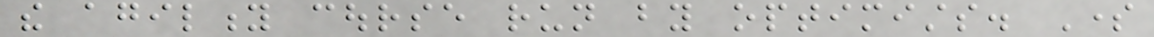the agility course run by optimists. Some
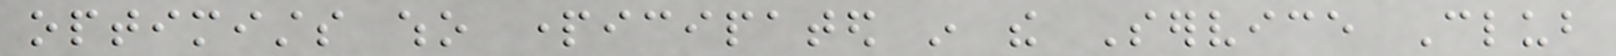optimists who participated in the Service Club
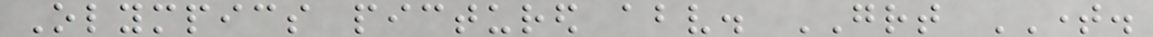Olympics pictured above. GREAT TIME.
